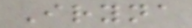Iryna
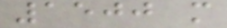1500 m
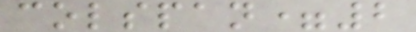colspan=2
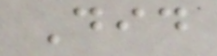Did
